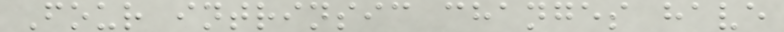Four intrinsic changes have
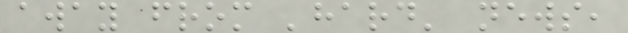away from 'hard' news,
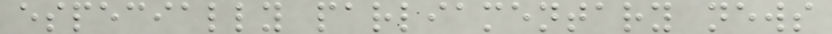especially parliamentary news
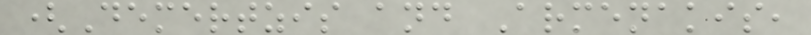(Demertzis and Armenakis,
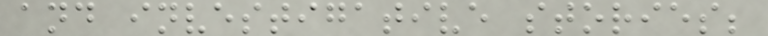and investigative stories;
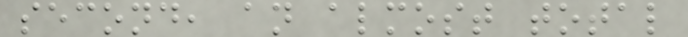second, an almost total
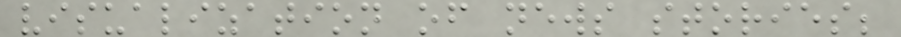visualization of news stories;
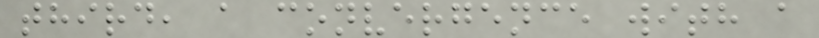third, a convergence with a
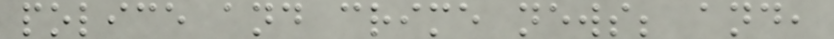police and crime news; and,
